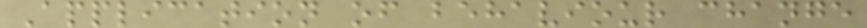Application of behaviour change
